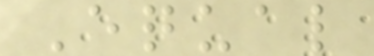Equal
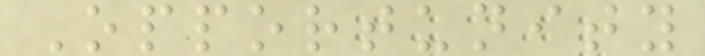Opportunity
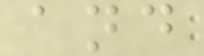and
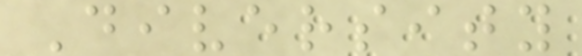Diversity
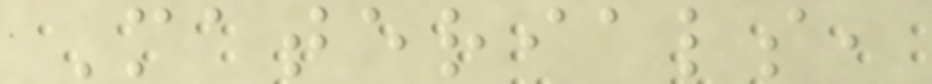Materials,
